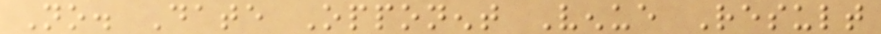No. Date Opponent Venue Result
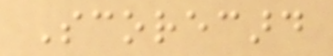Scorecard
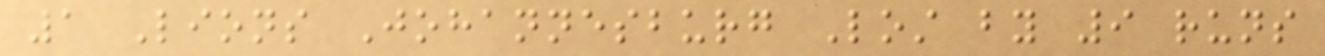1 Lions Johannesburg Lost by 9 runs
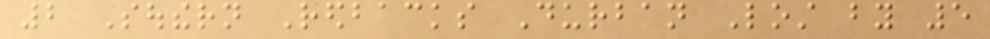2 Southern Redbacks Durban Lost by 5
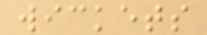wickets
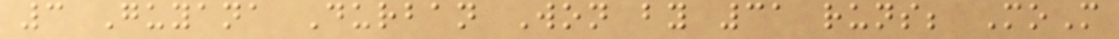3 Guyana Durban Won by 31 runs; MoM
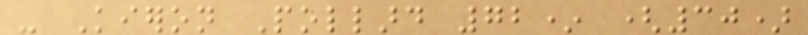- Kieron Pollard 72* (30)
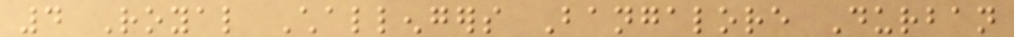4 Royal Challengers Bangalore Durban
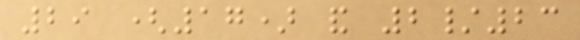29 (17) and 2/23
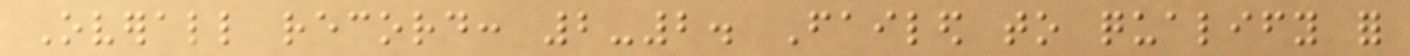Overall record: 2-2. Failed to qualify for
